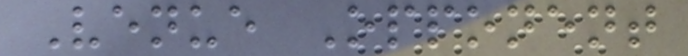Venue Opponent
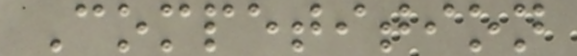Competition
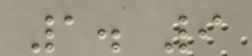1. 9
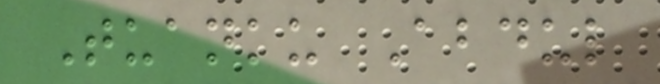Tuanku Abdul
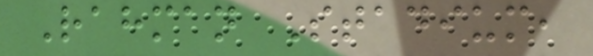Rahman Stadium,
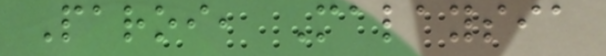Paroi, Malaysia
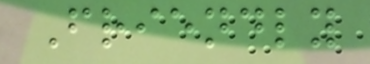Friendly
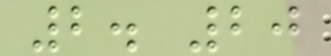2. 20
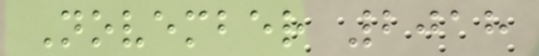November 2018
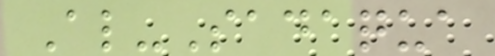Al-Sadaqua
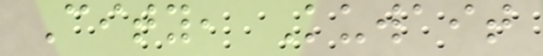City, Kuwait
